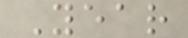Year
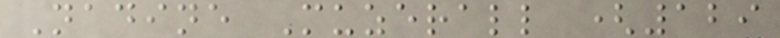Nadine Muzerall (129
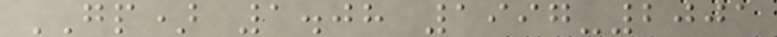GP) 1.08 1997-2001
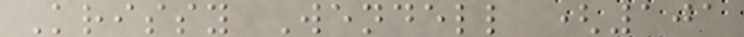Krissy Wendell (101
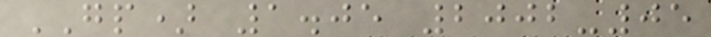GP) 1.05 2002-05
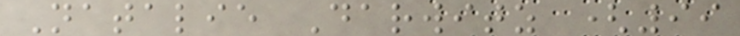Natalie Darwitz (99
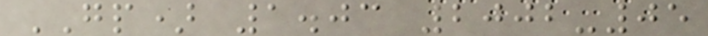GP) 1.03 2002-05
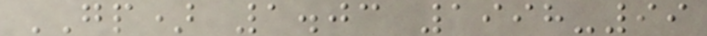GP) 1.03 1998-99
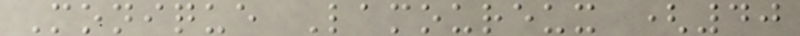Monique Lamoureux (40
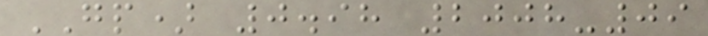GP) 0.98 2008-09
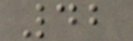42
